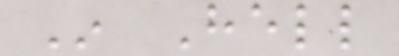In Hell
